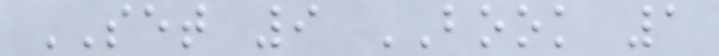SET 9 BOOK 1
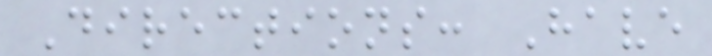Directions: Have
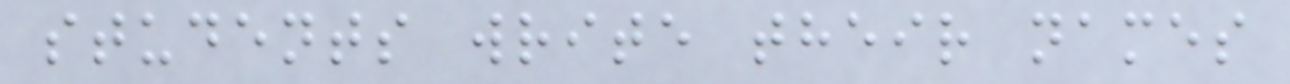students write their names
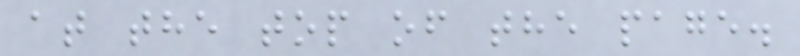at the top of the page.
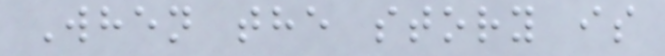When the story is
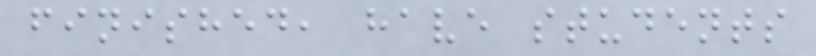finished, have students
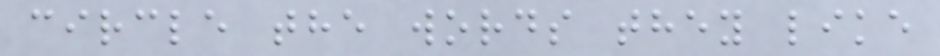circle the words they like
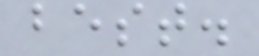best.
